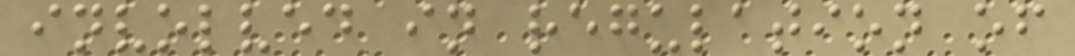involved in regulation of
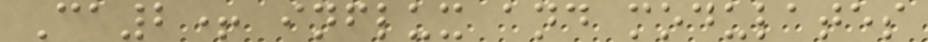Ca2+ influx and modulates
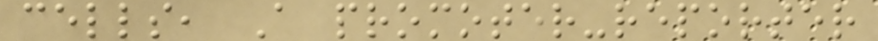cells, A promoter-reporter
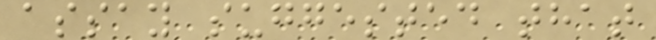assay suggested that
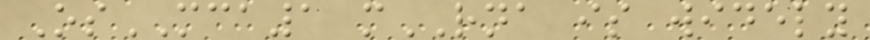OsMCA1 mRNA is widely
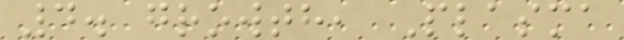4. growth, Plasma
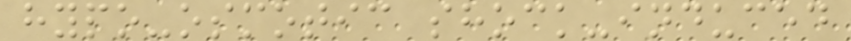hypo-osmotic shock-induced
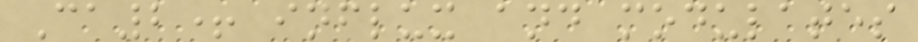Ca2+ influx and modulates
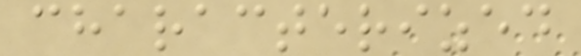characterized
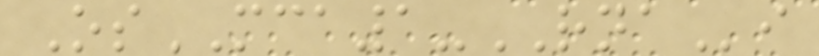OsMCA1-RNAi
